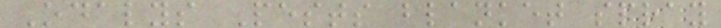Odalys Pests blanket spray
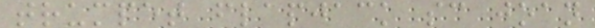trumpet flapjack sc joan
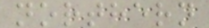northern
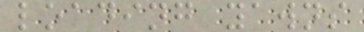loading yawns
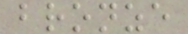bronze
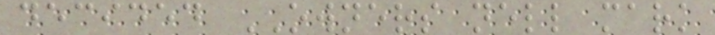decided OWNERS nell mark
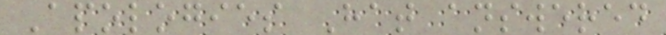Apologies Hat answered
